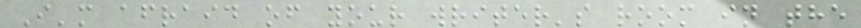I'm afraid of your writer's room in the
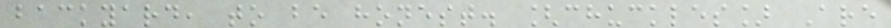backyard, to be honest. [chuckles] Are
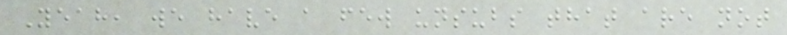Yeah, we have a few unsubs that are not
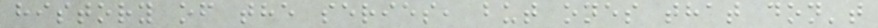history of the series, but ones that don't
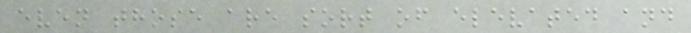even those are sort of elevated and
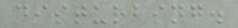disturbing.
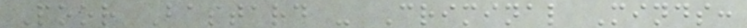Poor Bastard - Criminal Minds:
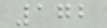172
